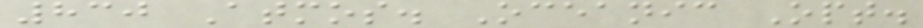830 Atmos. Oceanic Opt.
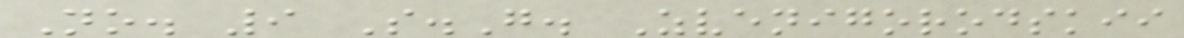No. 9 S.G. Zvenigorodskii
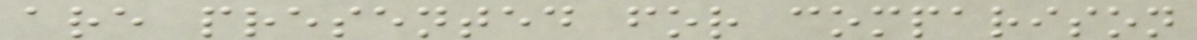are presented for comparison
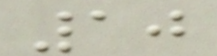10
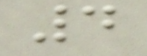4
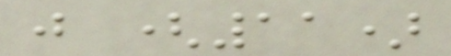j (11)
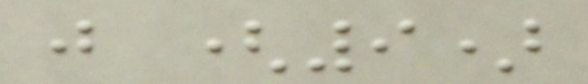j (9)
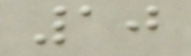10
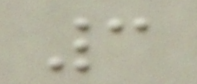3
